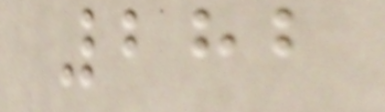282
